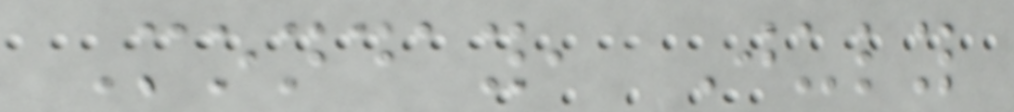Monday, July
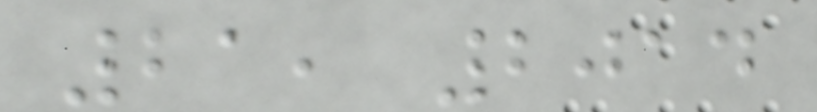21, 2014
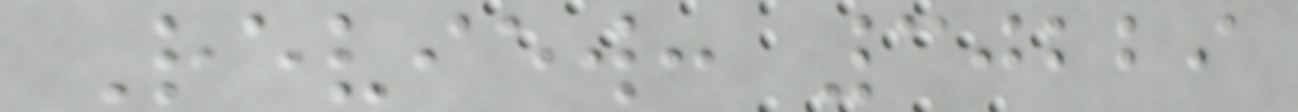Review: 30229
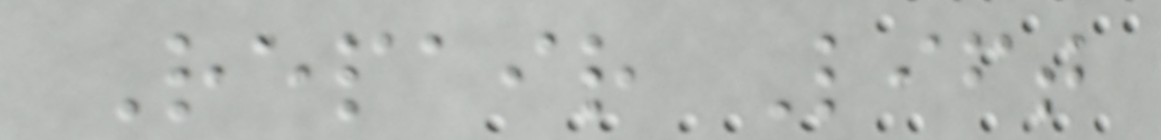Repair Lift
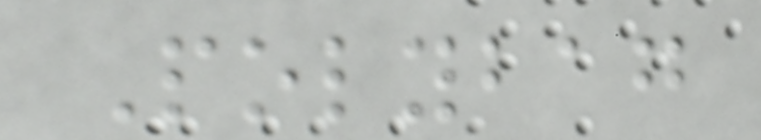Polybag
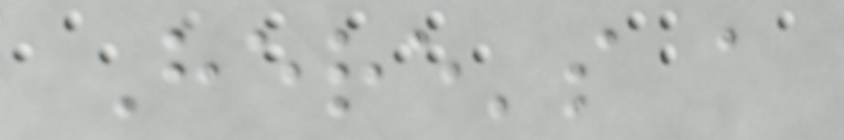Here's a
